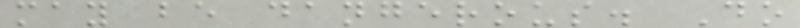may be dangerous. Do
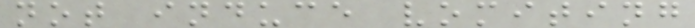not induce vomiting
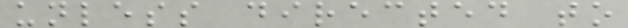unless directed to
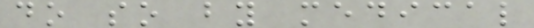do so by medical
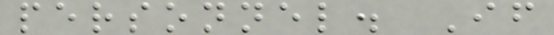personnel. If
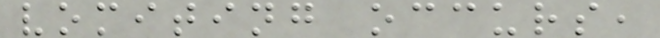vomiting occurs,
